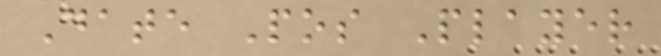Date Pos Player
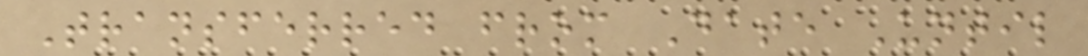Transferred from Date Until
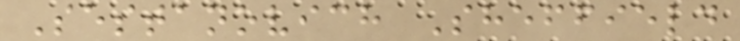Sestanovich Sheffield
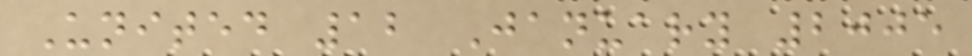United 12 January 2005
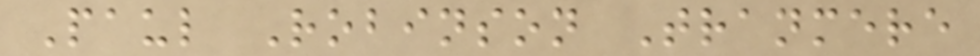Paul Robinson Tranmere
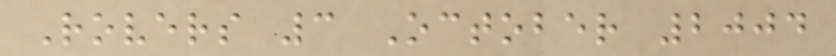Rovers 3 October 2004
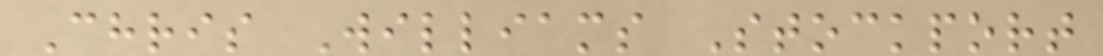Chris Williams Stockport
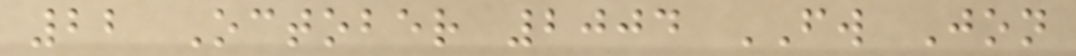22 October 2004 FW Jon
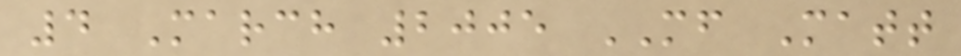4 March 2005 MF Matt
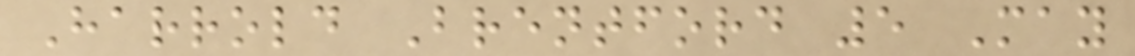Harrold Brentford 5 May
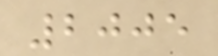2005
